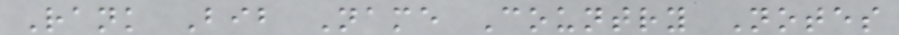Rank Bib Name Country Notes
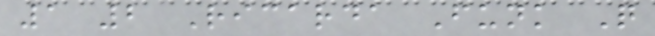1 2 Ricarda Funk Q
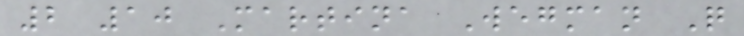2 10 Martina Wegman Q
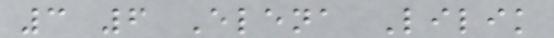3 6 Elena Lilik
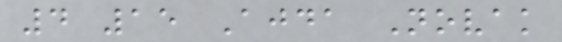4 15 Ajda Novak
